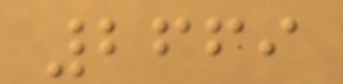2669
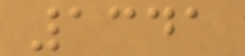1341
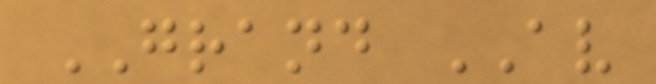GRAND AV
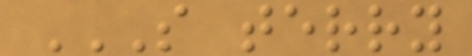S TERRY
